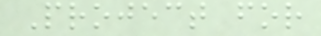Project for
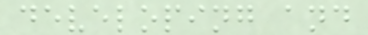developing and
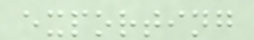exporting
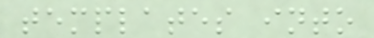templates into
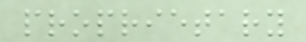proprietary
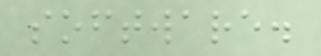software.
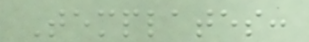Templates:
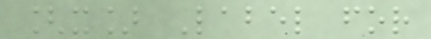[x] Label for
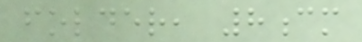folder, 8cm
